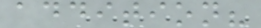addition?
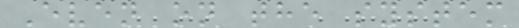Even on the system
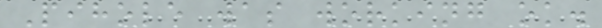Pihole was working ok.
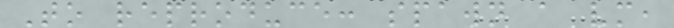To reproduce: spawn a vm,
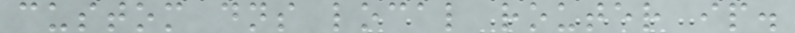custom dns local router ip.
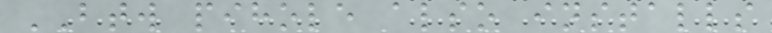BTW pihole also installs
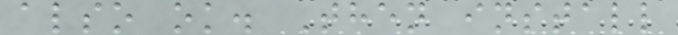also ok. Then install
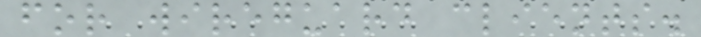for wireguard clients.
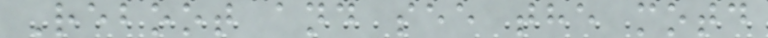Reboot and see the motd
